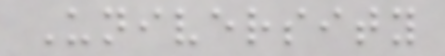University
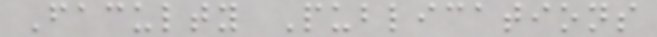Faculty Publications
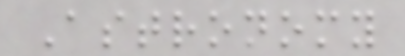Astronomy
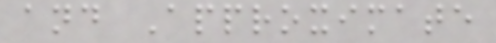and Approximate
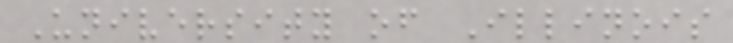University of Illinois
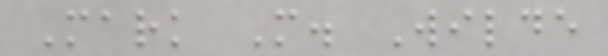Mark M. Wilde
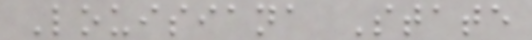Louisiana State
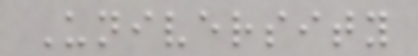University
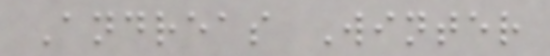Andreas Winter
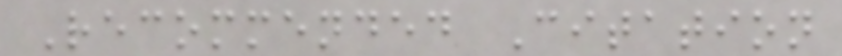Recommended Citation
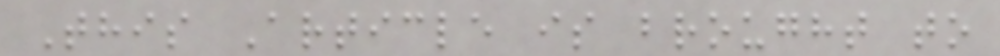This Article is brought to
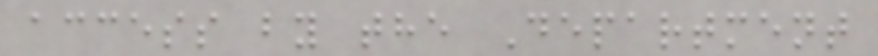access by the Department
